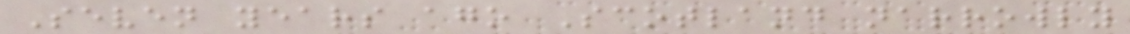Seven years ago Scotland narrowly
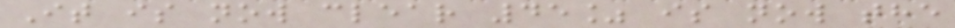It is now clear 45% is now the
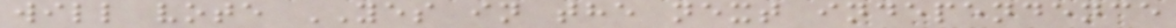will vote YES in the next independence
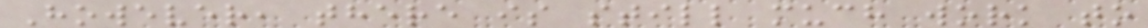However, there is still much work to
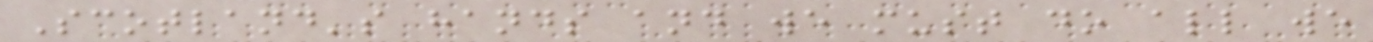Scotland's hands and we must do all we
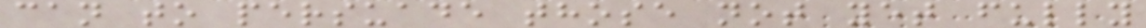can to persuade those not yet fully
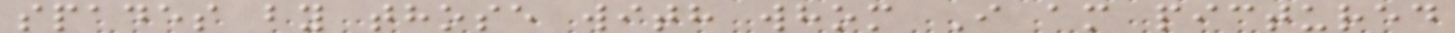spades by those with whom I am pictured
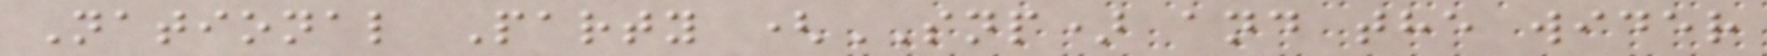National Party (SNP) and the wider
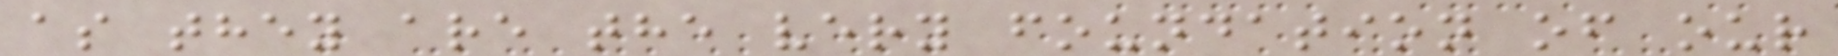as they are the very foundation of our
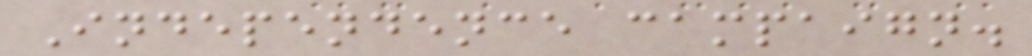Independence campaign.
